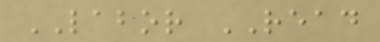LABOR READ
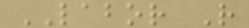LABOR R
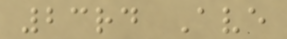23rd Ave
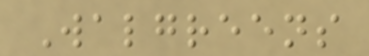Walgreens
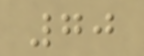70
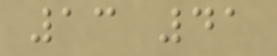13 41
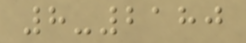8-2180
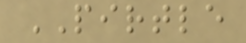PIRTLE
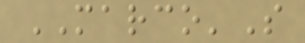MARCO'S
